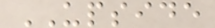UPSIDE
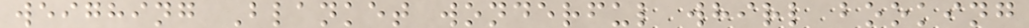weighing Blanket wonderful whirl booking
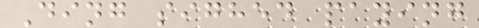Ding sighed paying
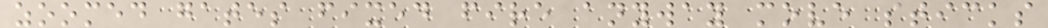zoomed gates fixed fire anyway move sticks
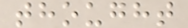thought
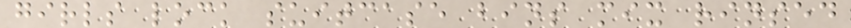girls lock suitcase bins mix rinsed
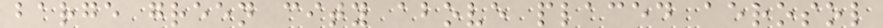barge green city above placed aerosol
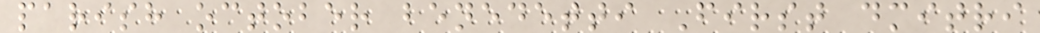parish october benedetti First dmitri
